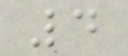4
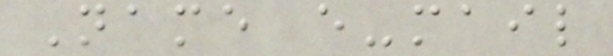Name e-mail
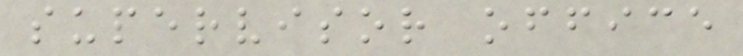supervisor office
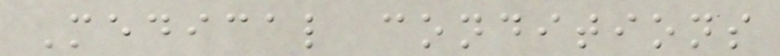Medical conditions
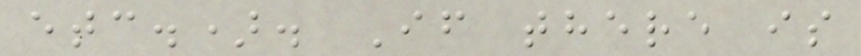etc.). If there is
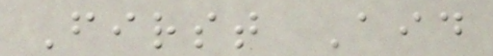First Aid
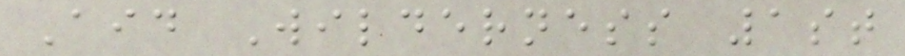Aid Wilderness 1st
